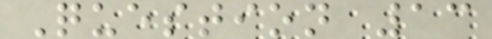Question 13
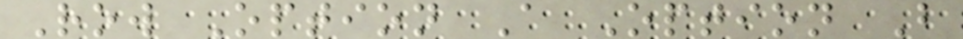Row Option A Option B
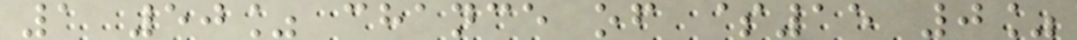1 50% chance of $15 0%
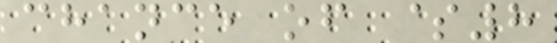chance of $8
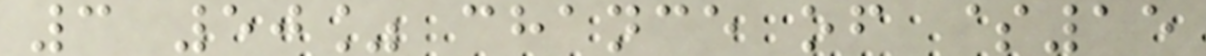3 50% chance of $15
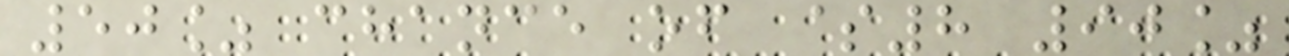50% chance of $8 90%
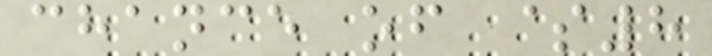chance of $8
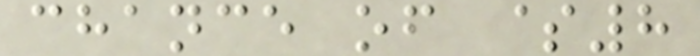chance of $8
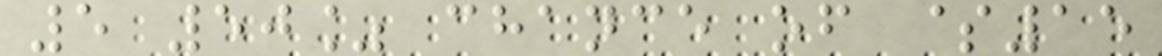5 50% chance of $15
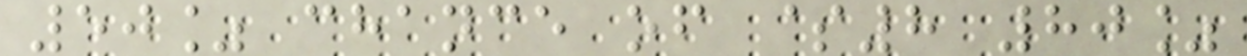50% chance of $8 80%
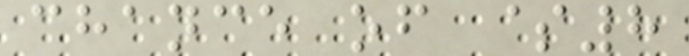chance of $8
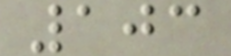103
